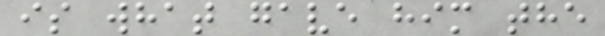is what gave him the
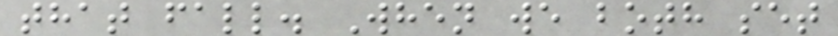that fall. When we both set
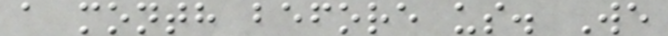a month before us. We
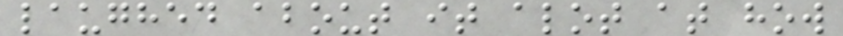laughed about it alot at how
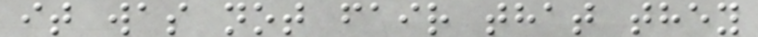it was not fair that they
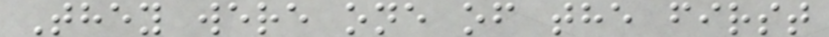They were one of the first
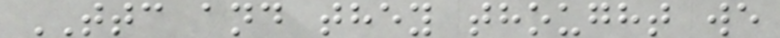TTC and they thought we
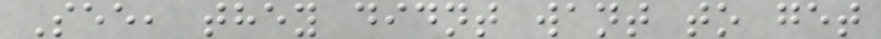See, they didnt want to get
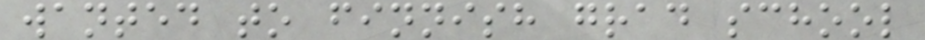wanted to finnish grad school
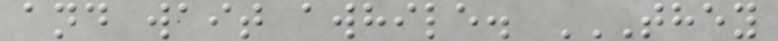and wait awhile. THEY
